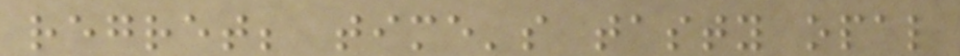regret; time's tasty opal
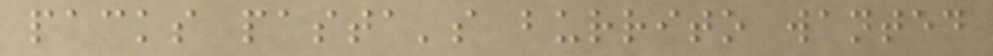packs pasta's burrito wanted
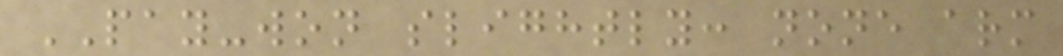PAY-won slightly: none arm
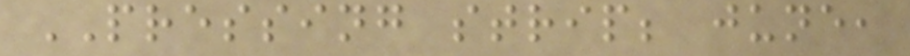PRESSING strip; june,
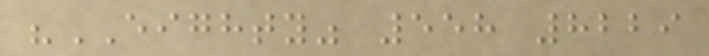"EIGHTY" 558 8229
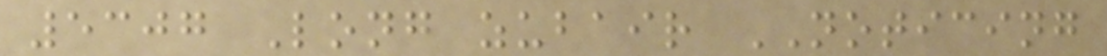5307 Long zubair NOTICING
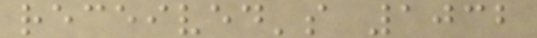received's 1032
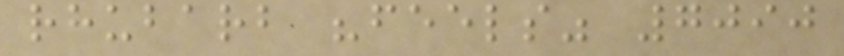rhubarb "feels" 7090
